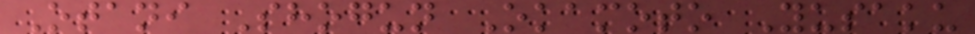Otani Shogun Okamoto Yusaku
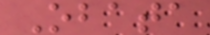Obata
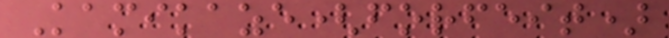Kamikaze(forfeit)
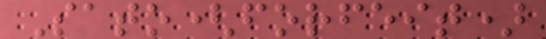Sato(forfeit)
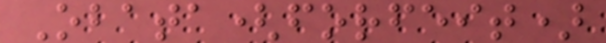Obata(forfeit)
